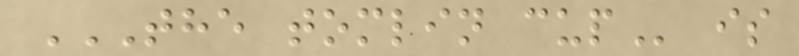THE TOMLIN CUP is
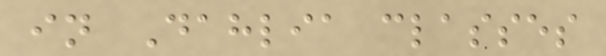in Dahlia classes
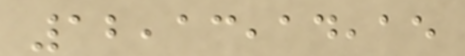12,13,14,15
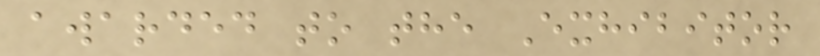awarded to the Exhibitor
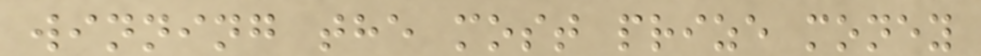winning the most prize money
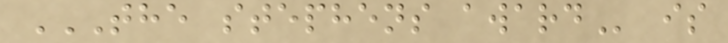THE STEPHENS AWARD is
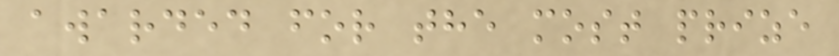awarded for the most prize
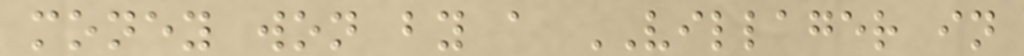money won by a VILLAGER in
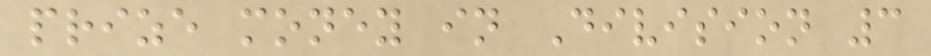prize money in Division 3
